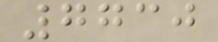7730
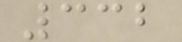332
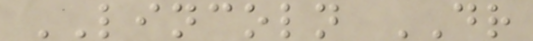LINCOLN DR
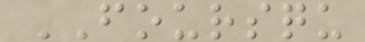FOURSQU
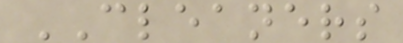CLEANERS
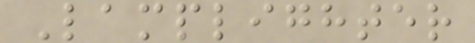Lamplighter
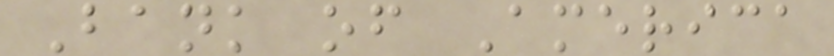Bank of America
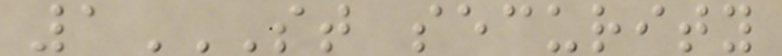1ST SECURITY
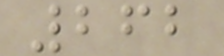262
